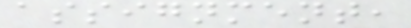assignment,
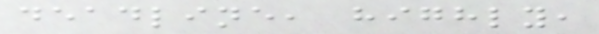deadline, highly,
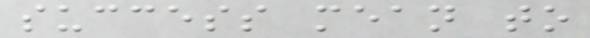success mean to
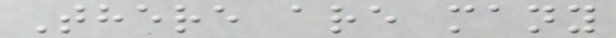There are many
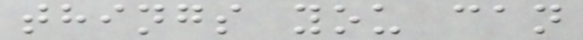things you can
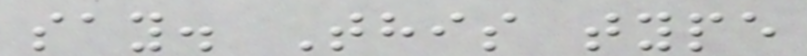say. This type
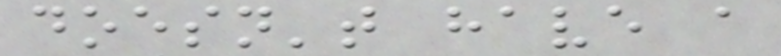doesn't have a
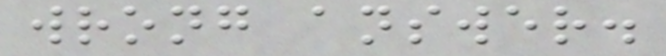wrong answer.
